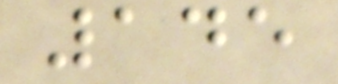145
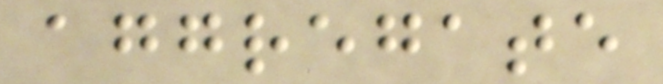aggregate
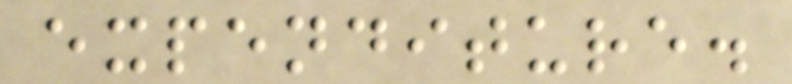expenditure.
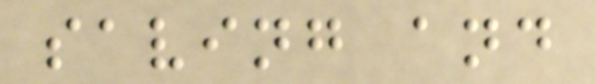saving and
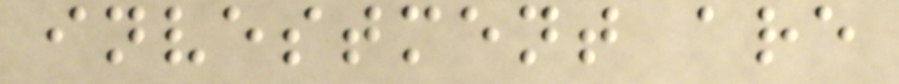investment are
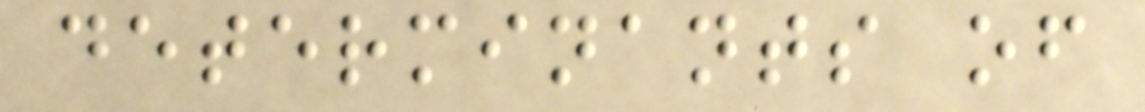determinants of
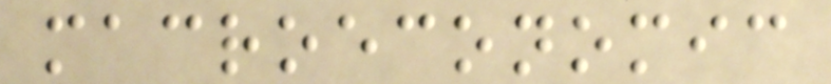macroeconomic
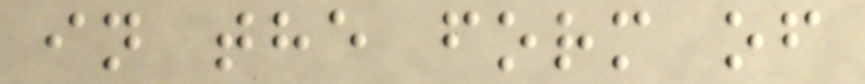in the form of
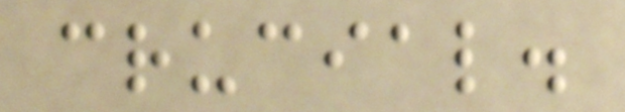crucial.
